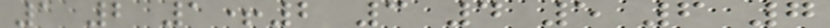1 2 1+2 3 4 5 6 7
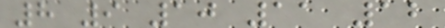8 9 10 11 12
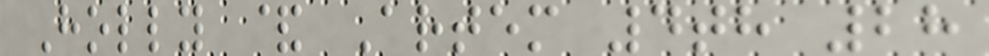Holly & Artem 4th 28
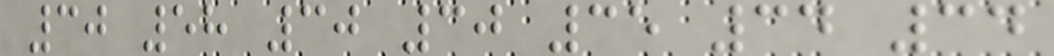30 58 30 30 35 34 34
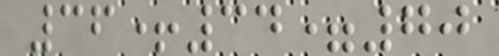36+34=70
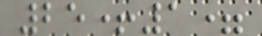25+1=
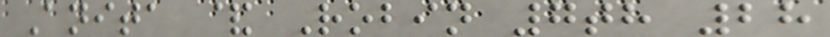Anita & Robin 7th 28
